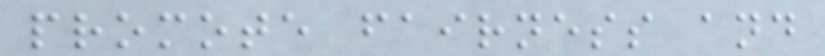promote fairness and
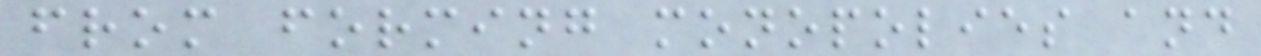from forming monopolies and
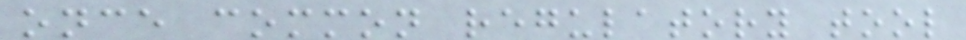once common regulatory tool
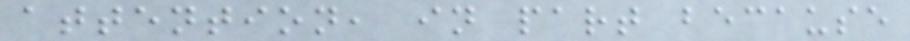attention, in part because
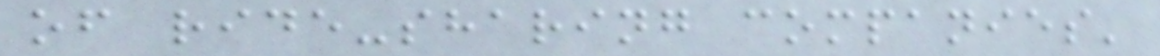of ride-sharing companies'
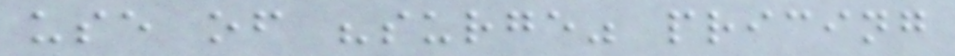use of "surge" pricing
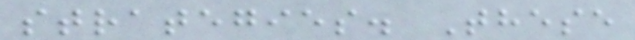strategies. These
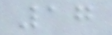17
